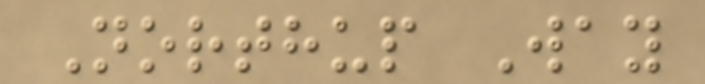Northup Way
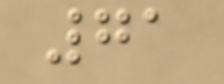71
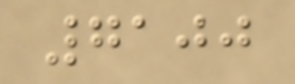7100
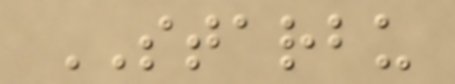STARBU
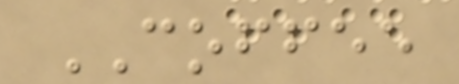COFFEE
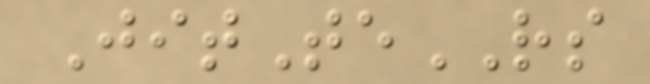JitTeRS
